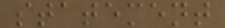statement
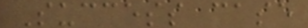Success case
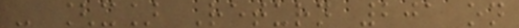- [x] Return 201 on
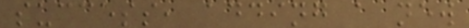success, adding a new
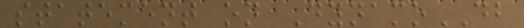statement on DynamoDB
